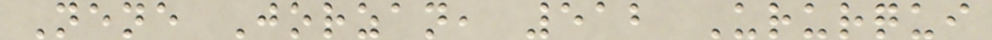Nene Jorzan, 512 Ururqui
